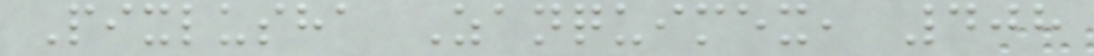Pixlusha Zanquimex, 408
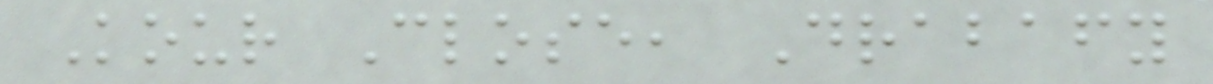Kour Close, Drabafy
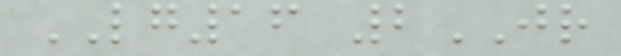LG16 2JR
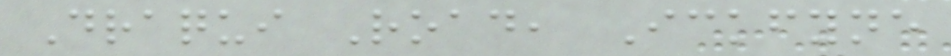Draqui Road, Ickfyne
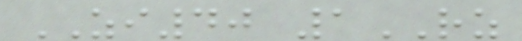ZI40 1RZ
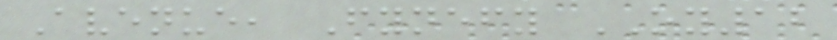Avenue, Fynefy OY12
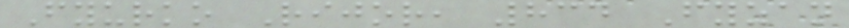Fyurko Rijor, 834 Fyzan
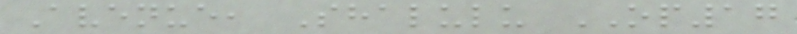Avenue, Shalulu OP17
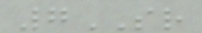7SR
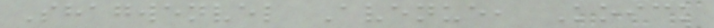Shagwenvel Avenue, Koick
